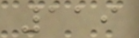119
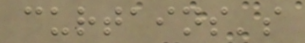curtains's
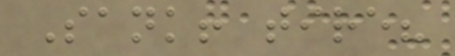Sank! tire?
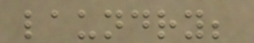laundry;
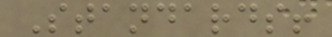Standards!
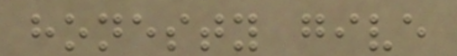honesty give
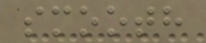smooth
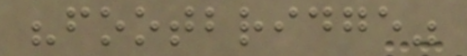"footbridge"
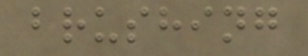brushing
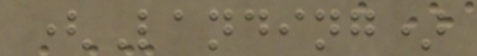(Landing)
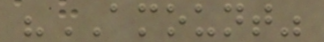"AMOUNT"
